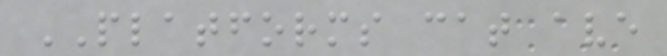PLATFORMS cat ave
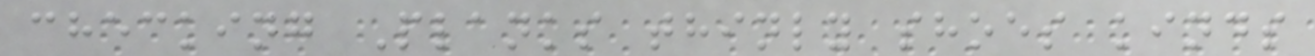checking Planks thinly shoes kinds
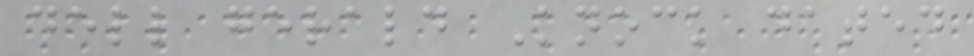dell gerald Knock dated
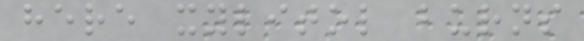here xylitol burns
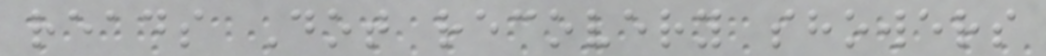reads Dot recovery showers
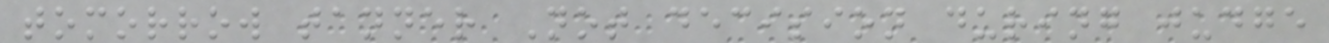tomorrow tanner Not decision during judge
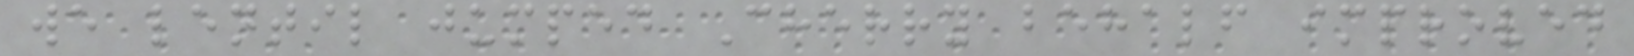we lentil jumped Cherry behalf improved
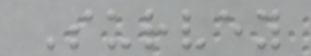Survey
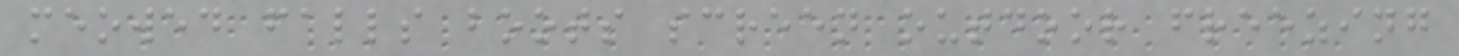meowed falls boots screen outdoor freezing
